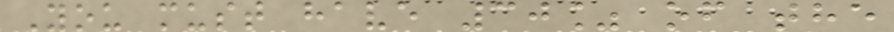You must have 30% of the
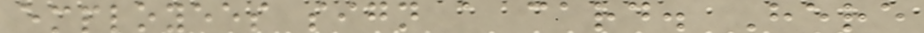employees sign a card. Here
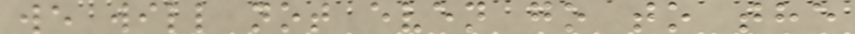we will not even go to the
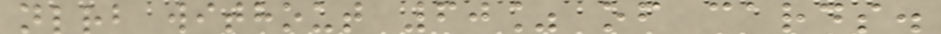nlrb without 60% of cards.
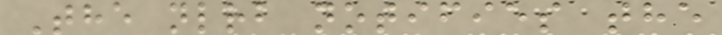The nlrb notifies the
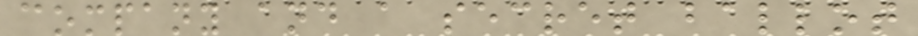company and a secret ballot
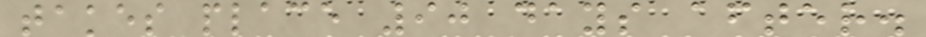takes place 90 days after.
